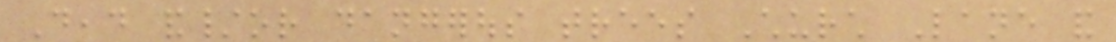Dead and/or dangerous trees Church Lane and
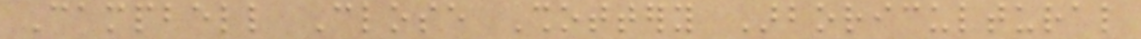Campbell Close Shottery Arboricultural
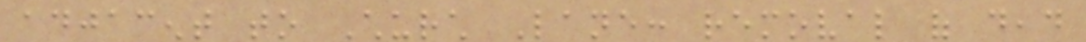adjacent to Church Lane: removal of dead
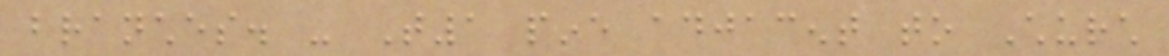branches. - T1 pine adjacent to Church
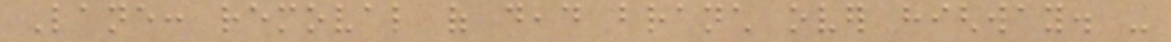Lane: removal of dead branch over highway. -
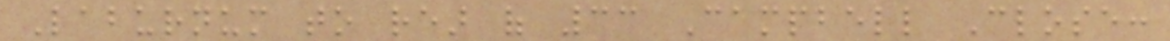Laburnum to rear of 33 Campbell Close:
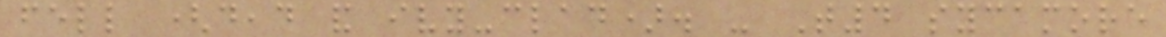fell (dead and ivy-clad). - T4 sycamore
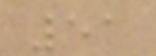51
